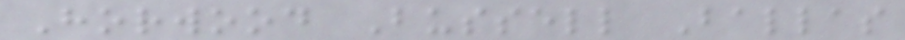Horwood Bussell Ballas
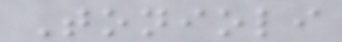Tonioli
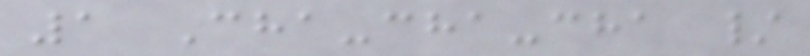1 Cha-cha-cha /
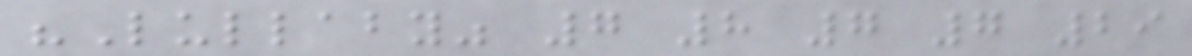"Lullaby" 7 8 7 7 29
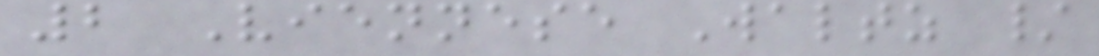2 Viennese Waltz /
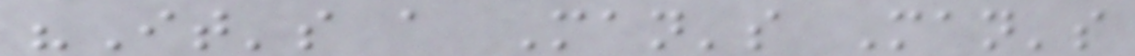"It's a Man's Man's
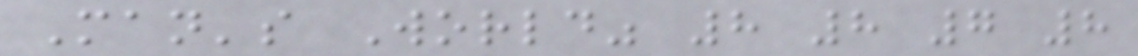Man's World" 8 8 7 8
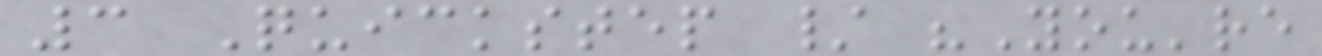3 Quickstep / "You're
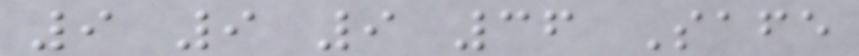9 9 9 36 Safe
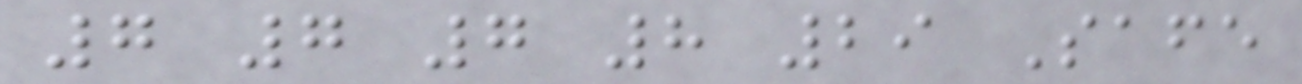7 7 7 8 29 Safe
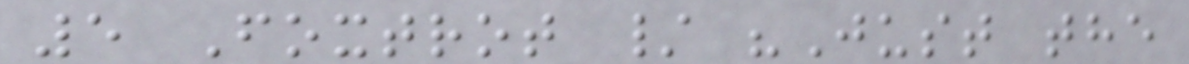5 Foxtrot / "Just the
